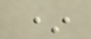*
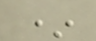*
